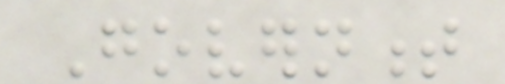Government
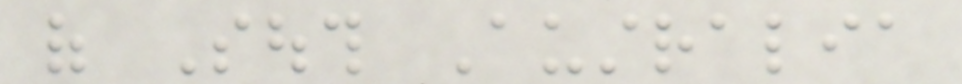of South Australia
